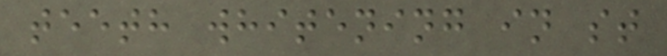teeth whitening in st
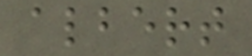albert
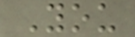You
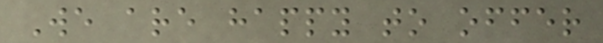We are happy to offer
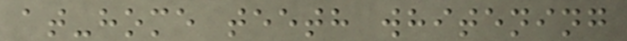at-home teeth whitening
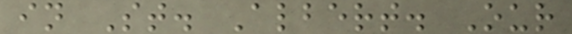in St. Albert. Our
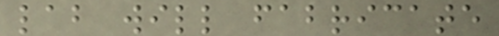lab will fabricate
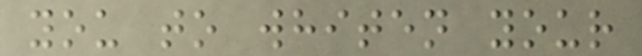you to whiten your
